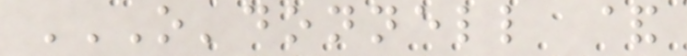O'DONNELL &
